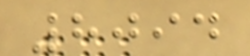8094
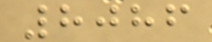8086
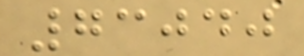73040
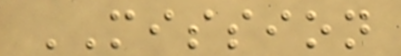MISSION
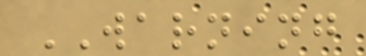WARNING
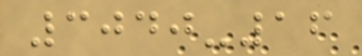3040-16
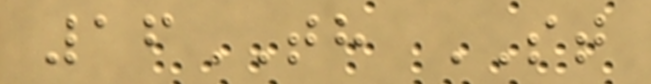16TH ST
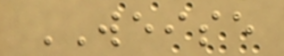WEISE
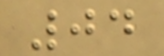04
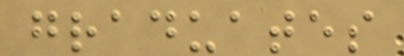graduates
